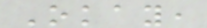Okay,
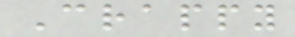Crappy
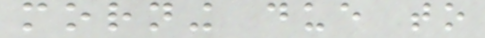morning due to
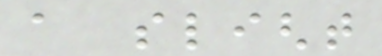a slight
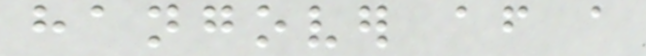hangover after a
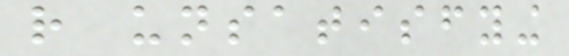rather unsatisfying
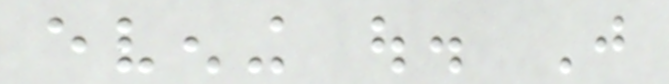evening out. Just
